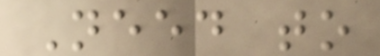Need to
